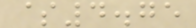$4.75
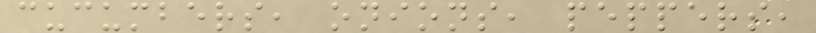cucumbers, onions, peppers,
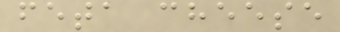feta cheese
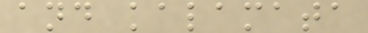and kalamata
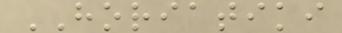HORIATIKI
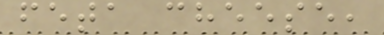feta cheese,
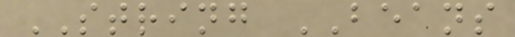STRING BEANS
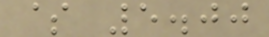$ 5.00
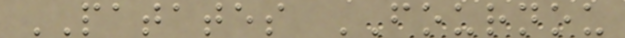PATATES FOURNOU
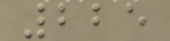225
